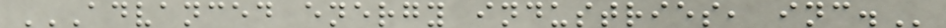ADVANCED ENERGY INDUSTRIES, INC.
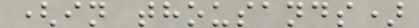(in thousands)
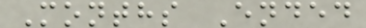Months Ended
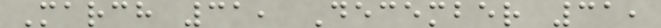March 31, December 31,
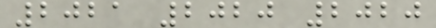2021 2020 2020
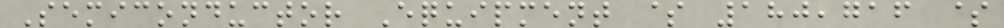Semiconductor Equipment $ 180,716 $
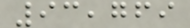93,769
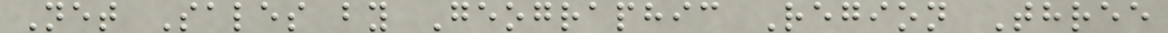Net Sales by Geographic Region Three
